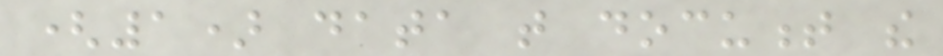(1) data that document the
